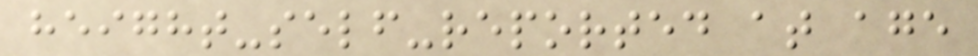height-self-reported at age
